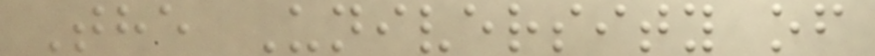The University of
